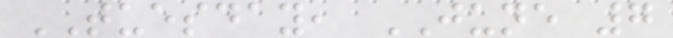TUESDAY, JUNE 7
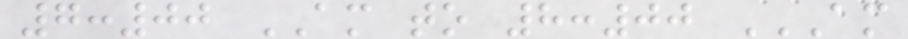7:00 AM to 8:00 AM
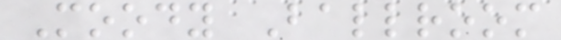Moody Ballroom
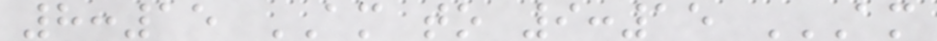8:15 AM to 9:15 AM
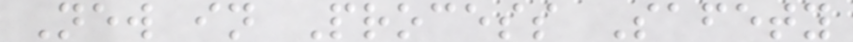New in Process Safety
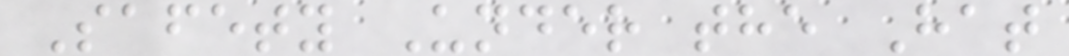Safety Under the Hat
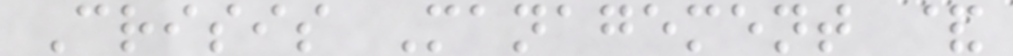Crisis Management &
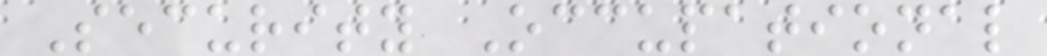Security Occupational
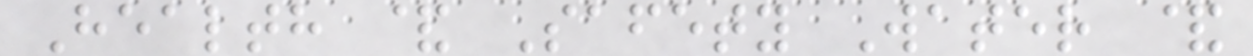Health & Safety Water &
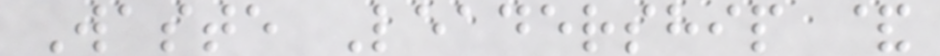Waste Leadership &
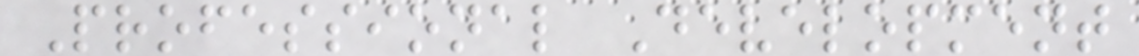Professional Development
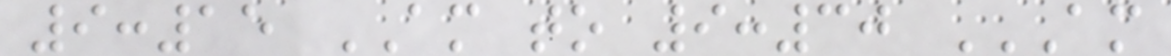9:15 AM to 9:30 AM
